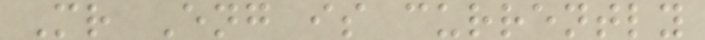Mr Eng is currently
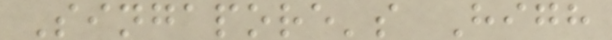Singapore's High
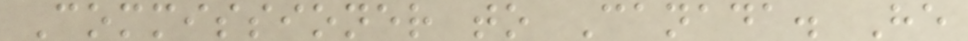Commissioner to Canada. He
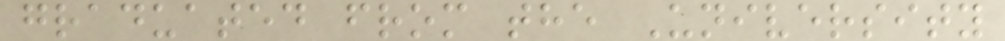graduated from the University
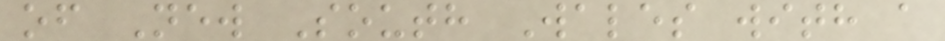of New South Wales with a
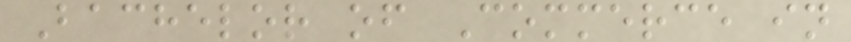Bachelor of Commerce in
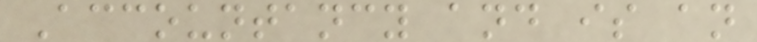Accountancy and is an
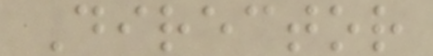Director
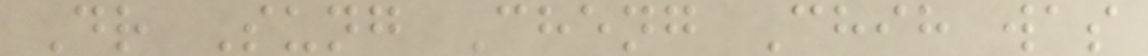Dr Sung Cheng Chih was
